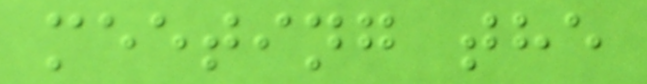meeting the
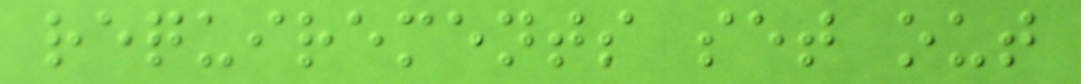requirements set out
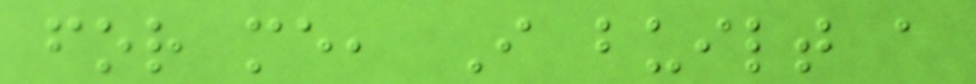for me, I built a
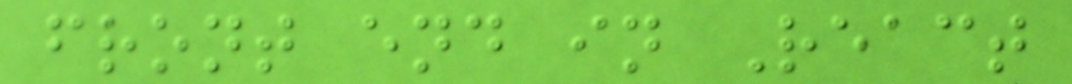front end in React
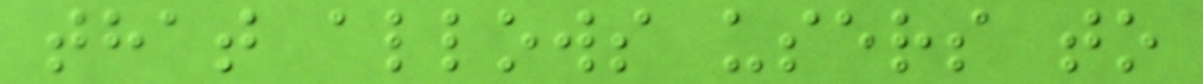that allows users to
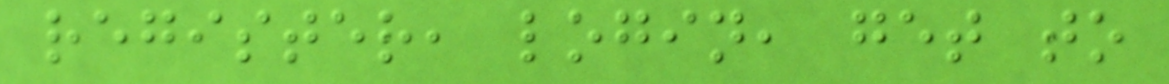register, login, get to
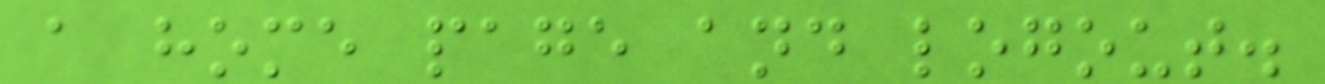a home page and logout.
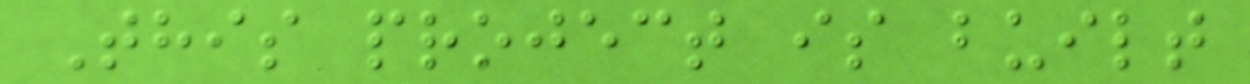This project is built
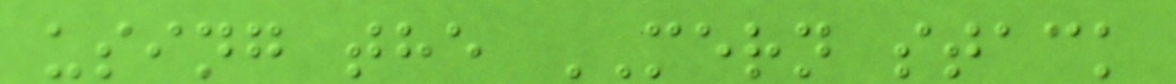using the MERN stack
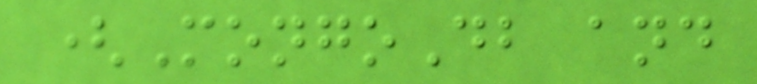(MongoDb and
